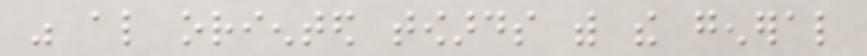was also oriented towards with the general
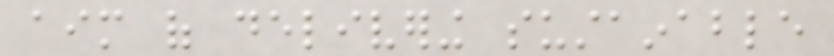aim of delivering sustainable
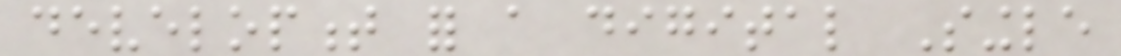development for a digital Single
